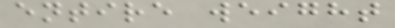entire weight
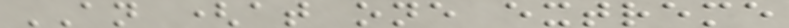AN (at one extreme
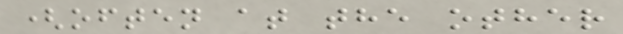(often at the other
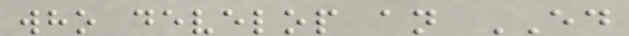who develop an ED
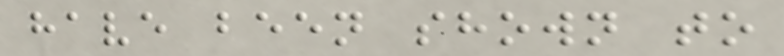have been shown to
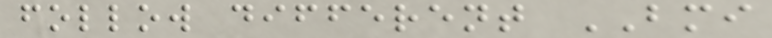follow different BMI
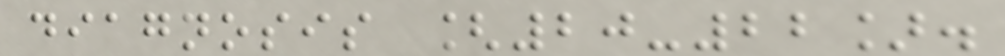diagnosis [20-22].
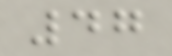47
